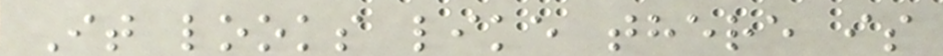It looks like there is
